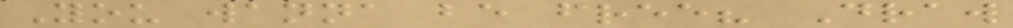You wanna be free? Draw
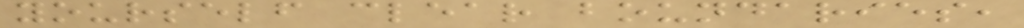yourself clear boundaries,
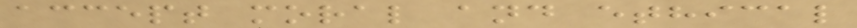accept moral and ethical
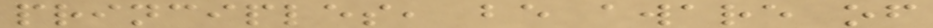principles, be aware of
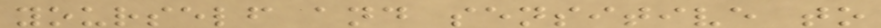yourself and sensitive to
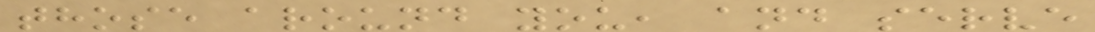those around you, and serve
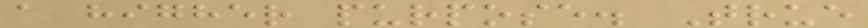a higher purpose. True
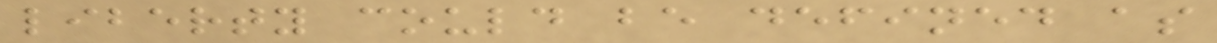liberty could be defined as
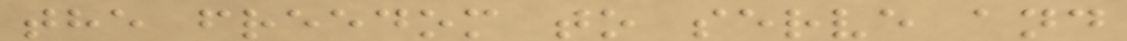the freedom to serve and
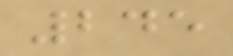245
